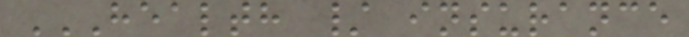HEALTH / INSURANCE
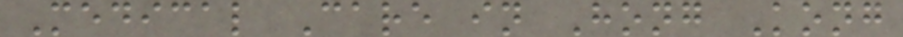Medical Care in Hong Kong
